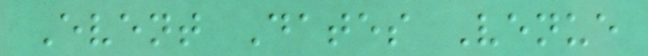Event Dates Venue
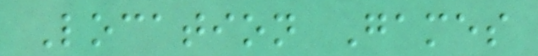Location Games
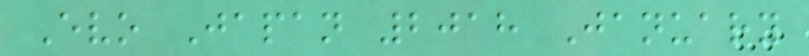Evo Japan 2018 January
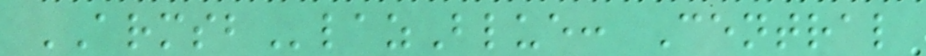ARMSBlazBlue: Central
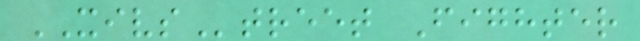XIVStreet Fighter
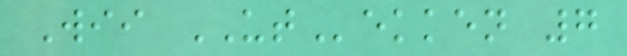Wii UTekken 7
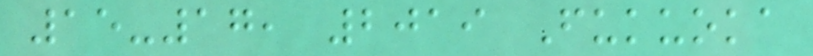15-17, 2019 Fukuoka
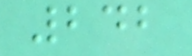242
